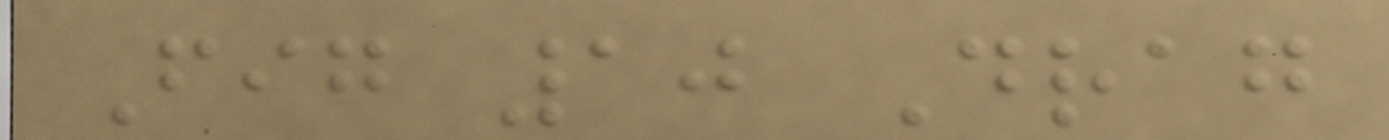Fig 10 Drag
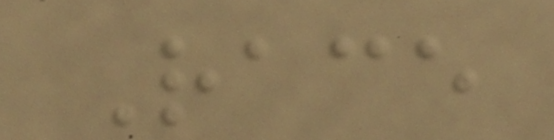Race
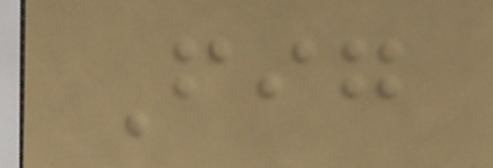Fig
